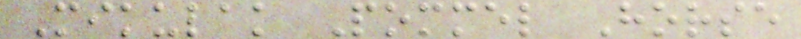Mikulak Pommel Horse
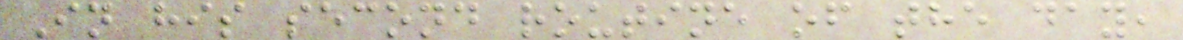In his second routine of the day,
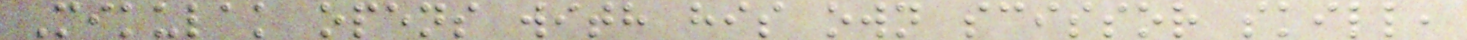Mikulak opens with his own scissor skill,
